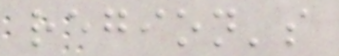region's
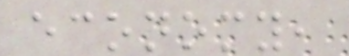economy,
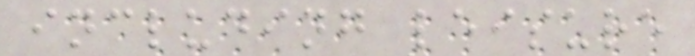including leisure
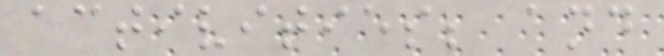activities; and
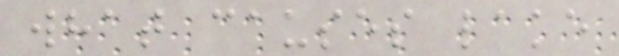what causes lake
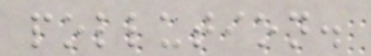pollution.
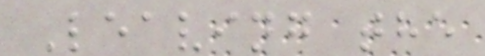Leaving the
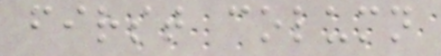first column
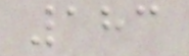183
